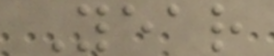Year
